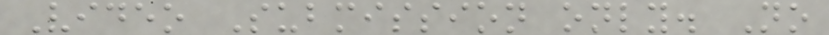Video Submission only. No
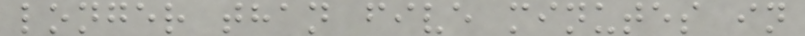longer than five minutes in
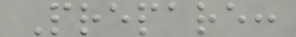Prepare:
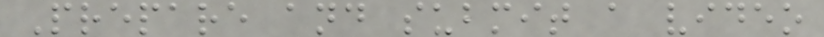Prepare and submit a video
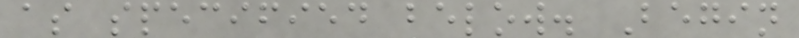as specified below. Begin
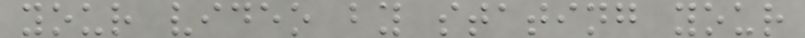your video by stating your
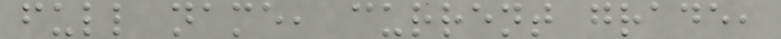full name, current grade,
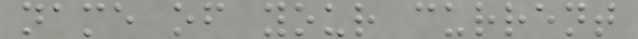name of your current
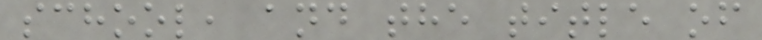school, and the title of
